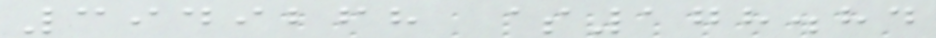3949268 $178.84
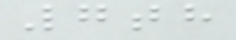7th
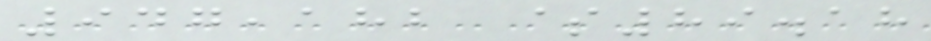947,182 $89.18
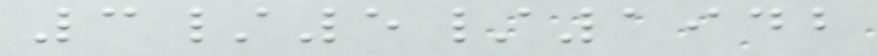3/5/1942
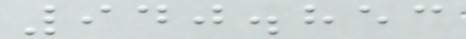940.853
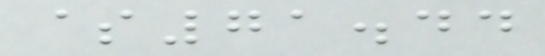$71.44
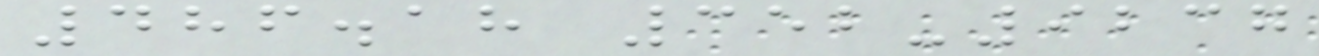486.18 352-9237
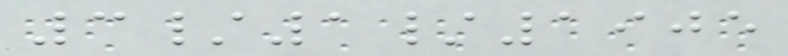3/1/1905
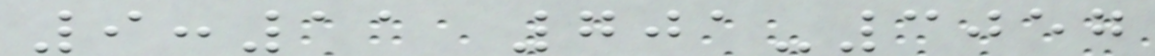9:11 701-3057
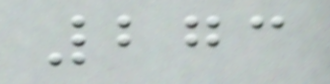273
